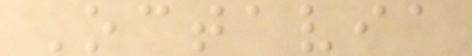Octavia
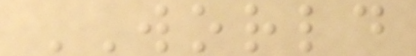WORLD
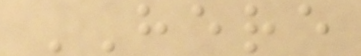HERE
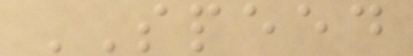SPEED
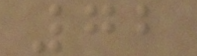72
